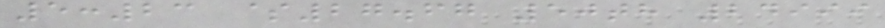5:23 $27.67 50th 24999
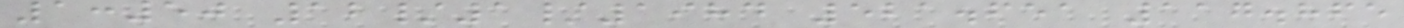1:50 12/1/1984 521.651 117.865
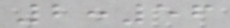2:56
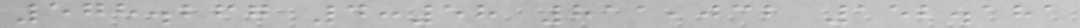578.267 4:58 811,032 152.181
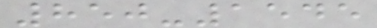850-1545
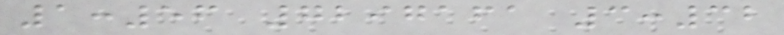1:56 7297161 3:32
